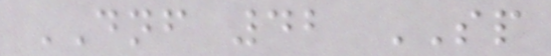DNF 42 SP
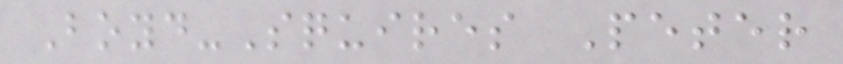Boyd-Squires Peter
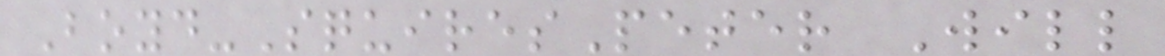Boyd-SquiresPeter Will
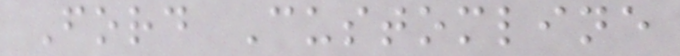Ford Customline
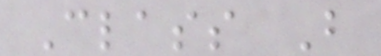Class B
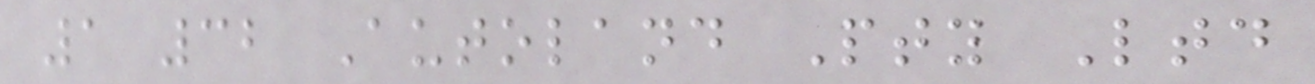1 32 Autoland Pty Ltd
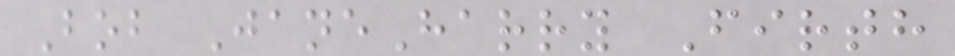Bob JaneHarry Firth
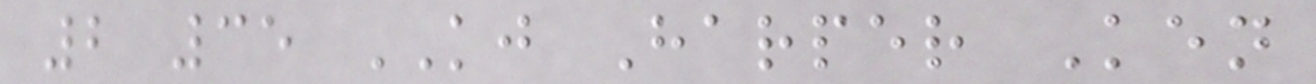2 35 KJ Harper Ken
